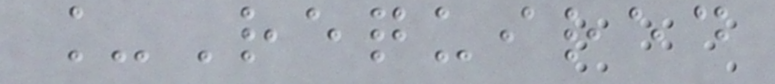_Required
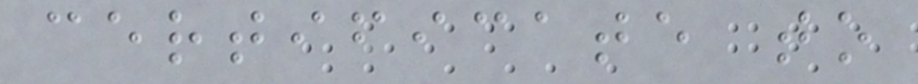certificate to
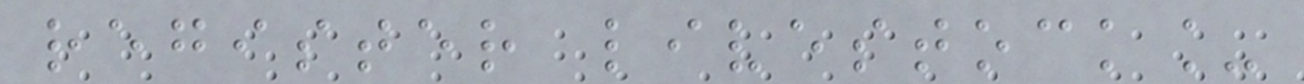register livestock_
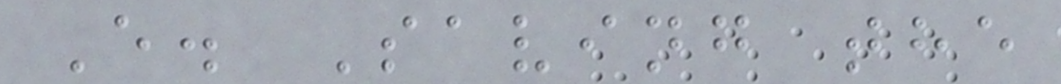E. Saving the
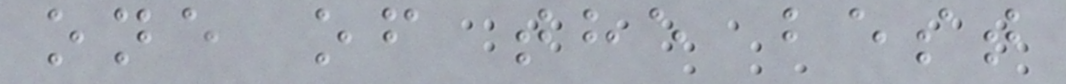one of the best
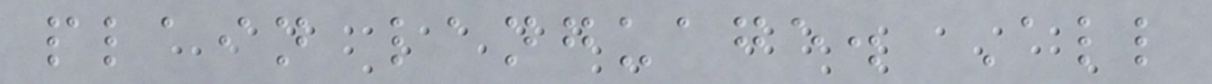plain language. All
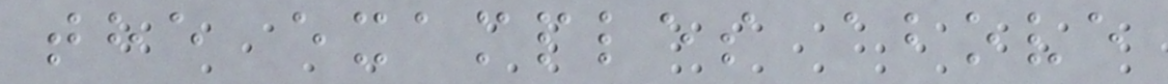the examples above
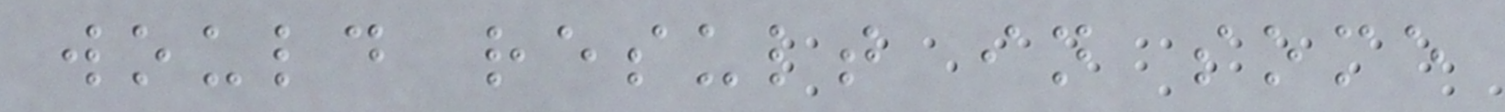would result in some
